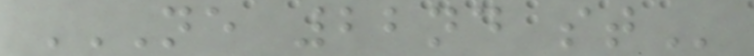NE 22ND ST
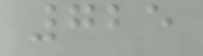725
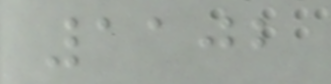1102
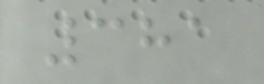381
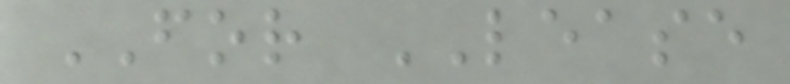FOR LEASE
